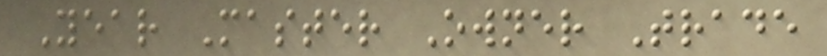Year Master Owner Trade
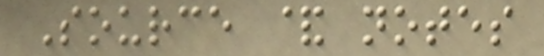Source & notes
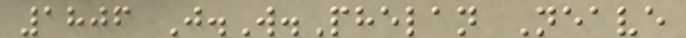1806 J.W.Phelan Neave
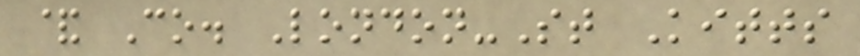& Co. London-St Kitts
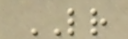LR
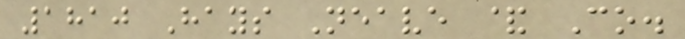1810 Hays Neave & Co.
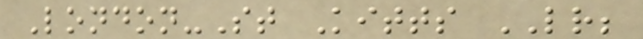London-St Kitts LR;
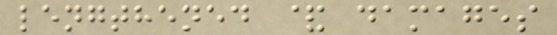lengthened & damages
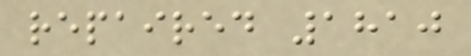repaired 1810
